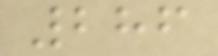286
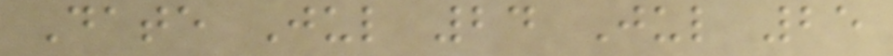Date Jul 24 Jul 25
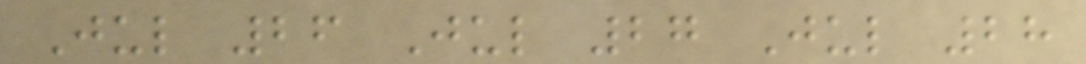Jul 26 Jul 27 Jul 28
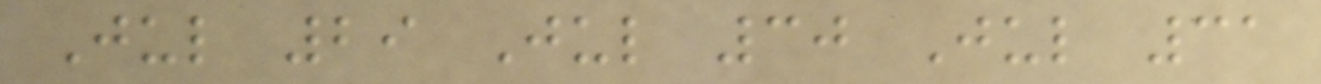Jul 29 Jul 30 Jul 31
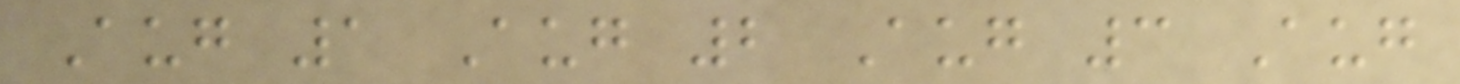Aug 1 Aug 2 Aug 3 Aug
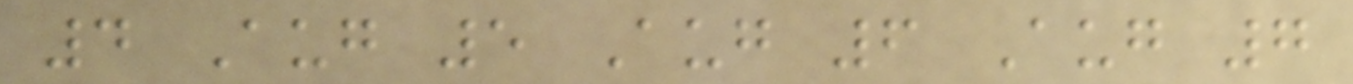4 Aug 5 Aug 6 Aug 7
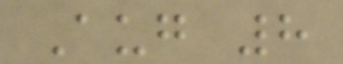Aug 8
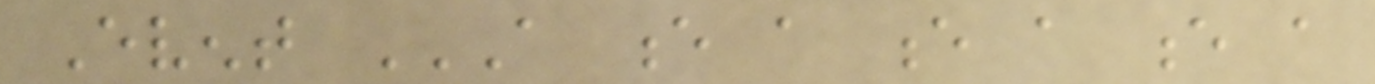Event A E A E A E A
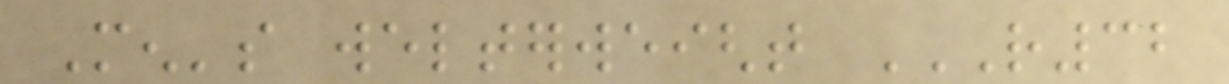Men's welterweight R32
